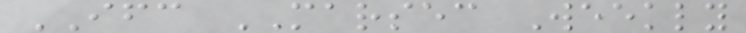IFC MARSEC Weekly
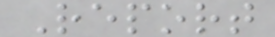Report
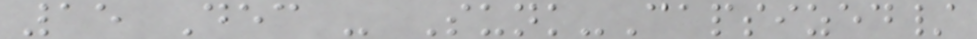15 Dec - Sunk-Capsized/
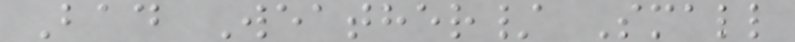Bad Weather/ Small
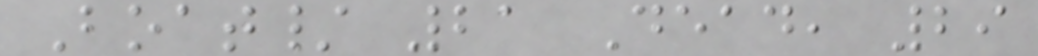Boat/ 21 Dead, 29
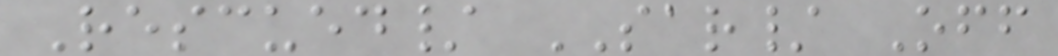Rescued/ SAR/ Off
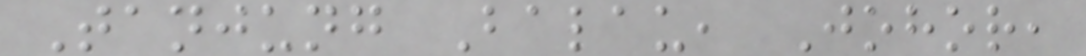Tanjung Balau, Johor,
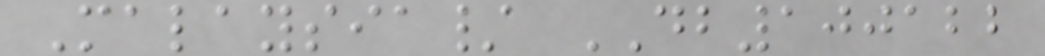Malaysia/ DB100122
